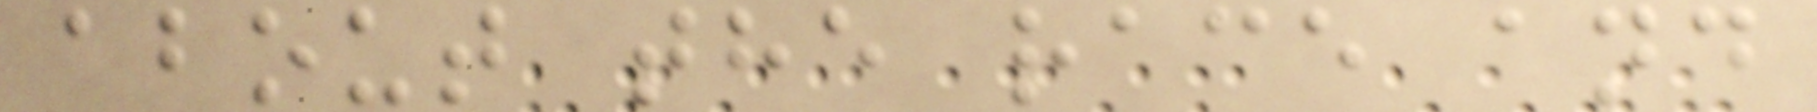about the race and
